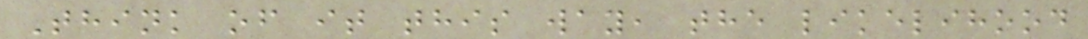Think of it this way, the likelihood
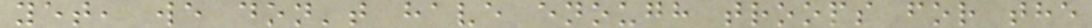yet, we don't have enough troops for the
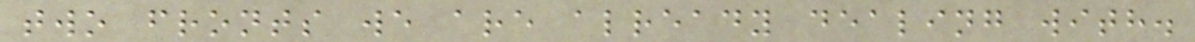two fronts we are already dealing with.
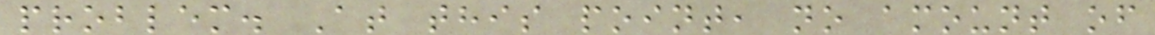problem. At this point, no amount of
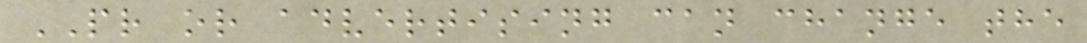PR or advertising can change the
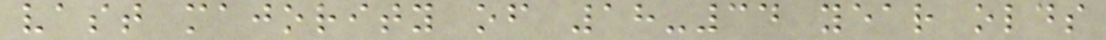vast majority of 18-34 year olds
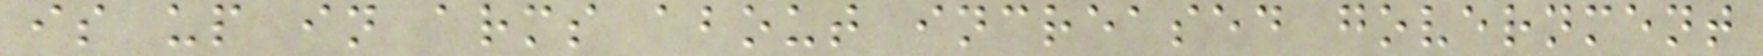is up in arms about increased government
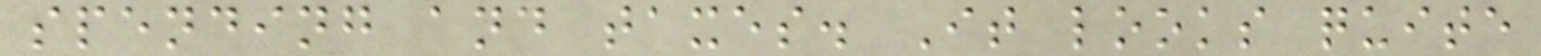spending and taxes. It looks quite
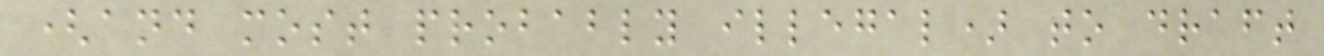(and most probably illegal) to draft
